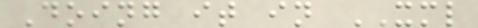Doing it in XML
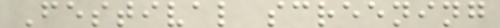Festival screening
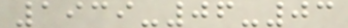1939-06-03
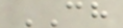CH
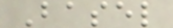Basel
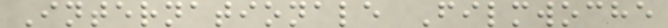Internationale Filmwoche
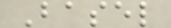Basel
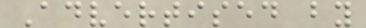Advertised by
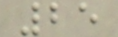25
